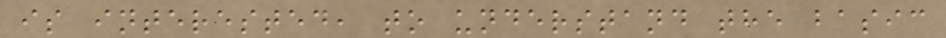is interested, to understand the basic
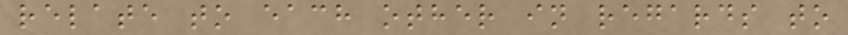relate to each other in regards to
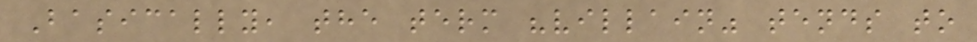Basically, the term "villain" tends to
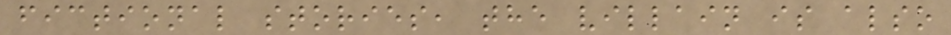fictional stories, the villain is also
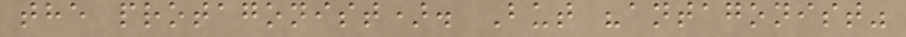the protagonist). But "antagonist"
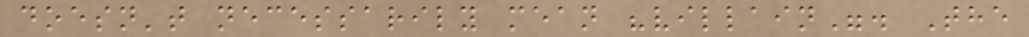doesn't necessarily mean "villain". The
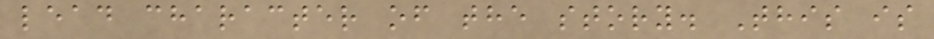lead character of the story. This is
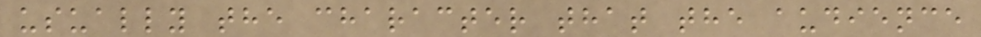usually the character that the audience
